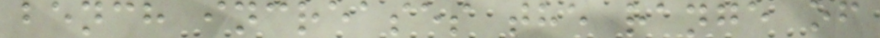bench increases the range of
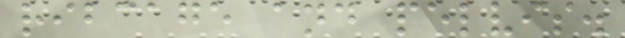ribcage and pelvis.
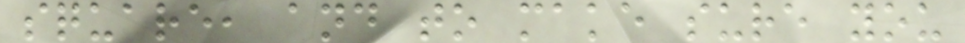square, and to make sure you
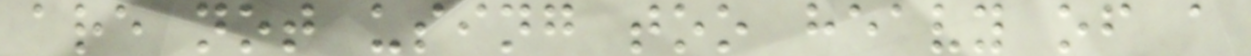are not using too heavy of a
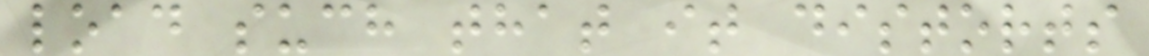load such that it distorts
